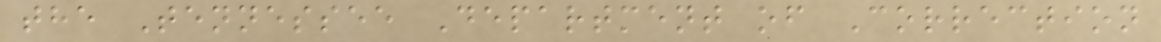the Tennessee Department of Correction
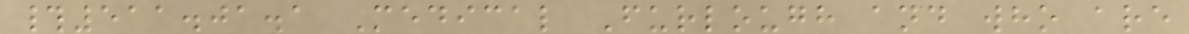#511.01.1 Medical Furlough and who are
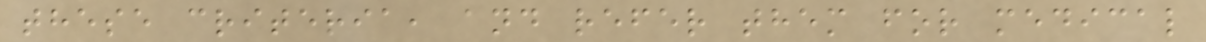these criteria, and refer them for medical
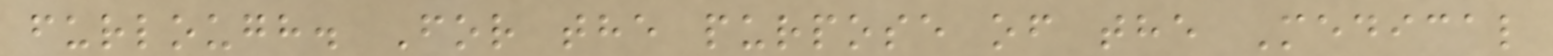furlough. For the purpose of the Medical
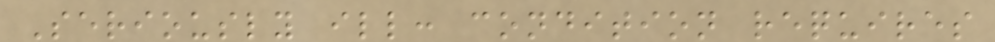Seriously ill: condition requires
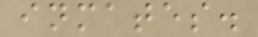inmates.
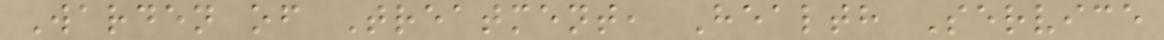Warden of Treatment, Health Service
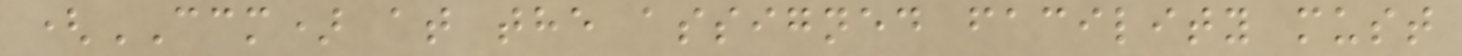(CCM) at the assigned facility must
